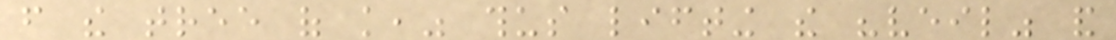from the tree of knowledge," thus lifting the "veil" and
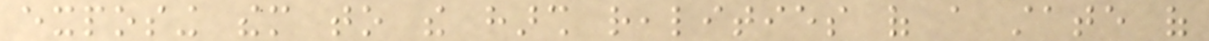exposing them to the harsh realities of a state of
